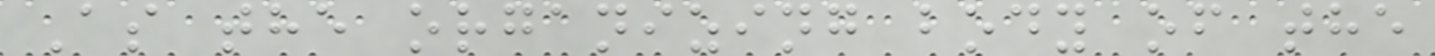As the organizing body of the
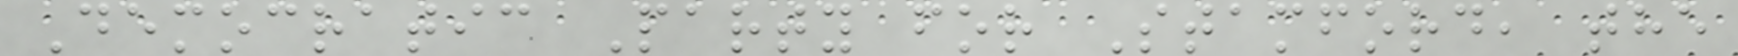Democratic Party for Stamford, the
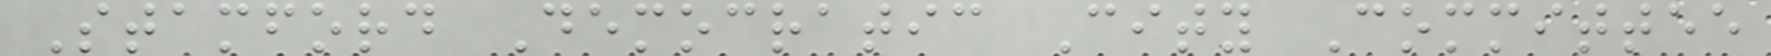Stamford Democratic City Committee
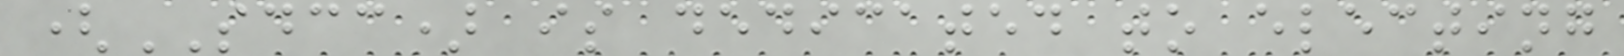(SDCC) is dedicated to electing
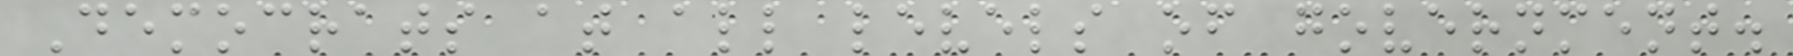Democrats at all levels of government.
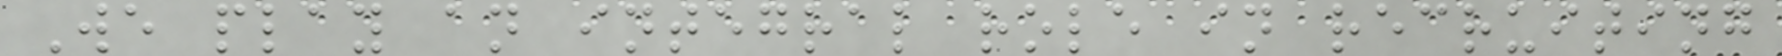We play an integral role in recruiting
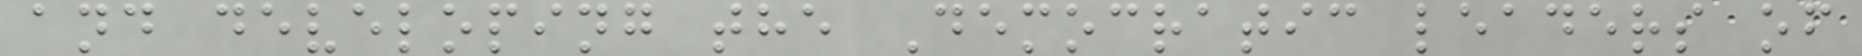and developing the Democratic leaders of
